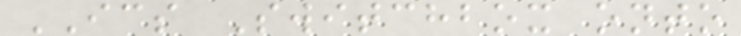ICS Switchbox onto
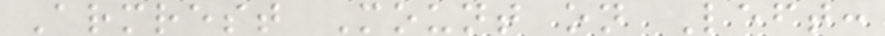Armrest Mount on Left:
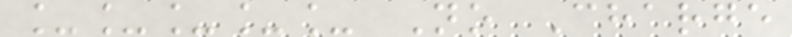_____ No Charge
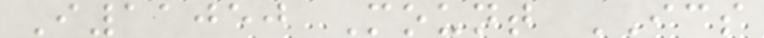I11050 Mount ICS
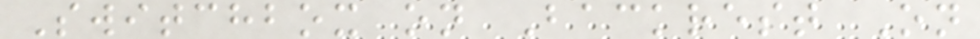Switchbox on Backrest On
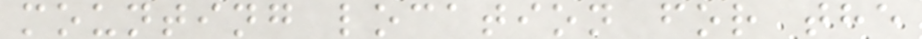mounting location for the
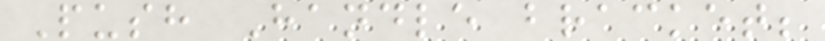Push Handle bracket;
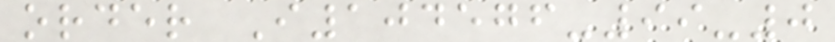order I104576-99-0
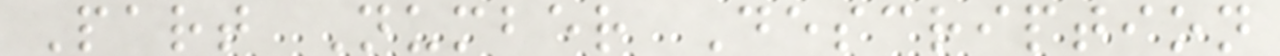Part Number Description
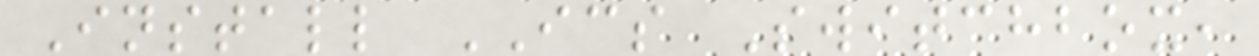Install ICS Switchbox,
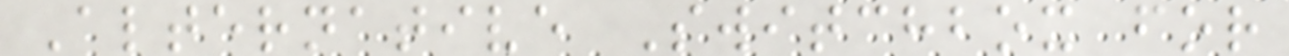Alternative Switchbox for
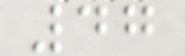47
